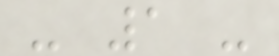- 1 -
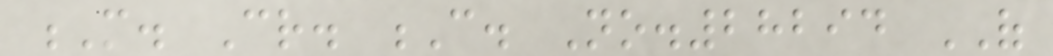M. Cr. C. No.28294 OF
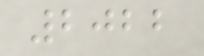2022
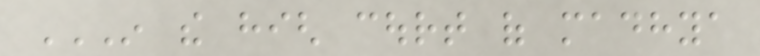IN THE HIGH COURT OF MADHYA
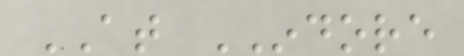AT INDORE
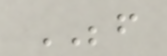BEFORE
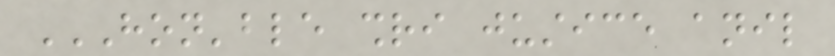HON'BLE SHRI JUSTICE ANIL
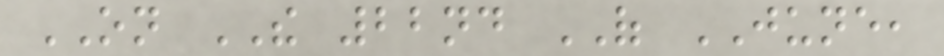ON THE 22nd OF JUNE,
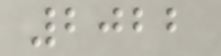2022
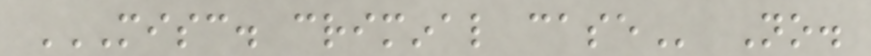MISC. CRIMINAL CASE No.
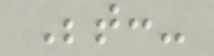Between:-
